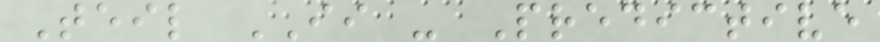Teil II - Predictive
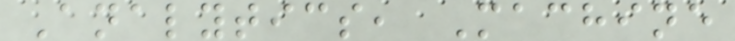Analytics, Machine
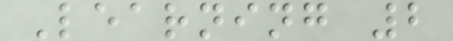Learning 2
